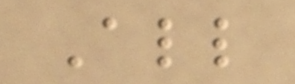All
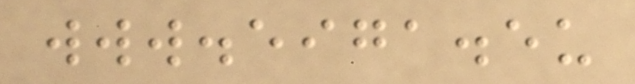www.eiga.eu
